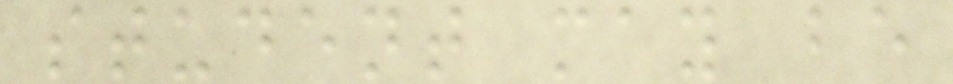student may be
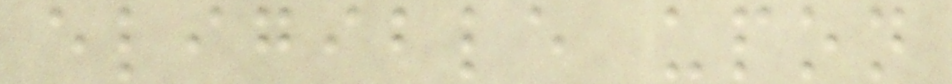eligible upon
